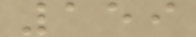159
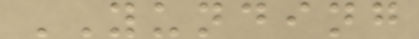YUNDING
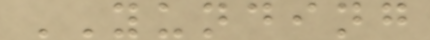YUNDING
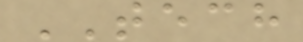TECH
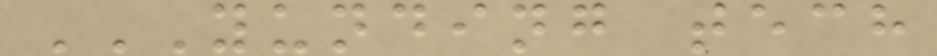YUNDING TECH
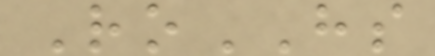RoHS
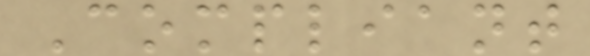Compliant
